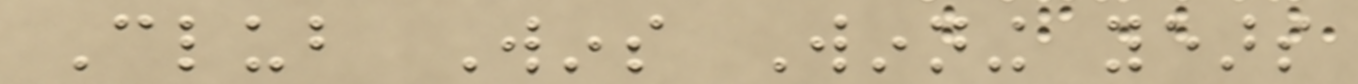Club Wins Winning years
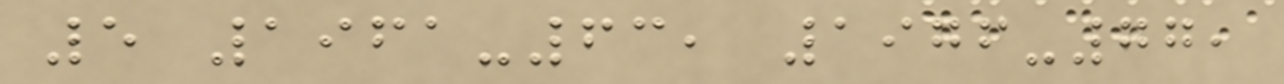5 1961-63, 1976-77,
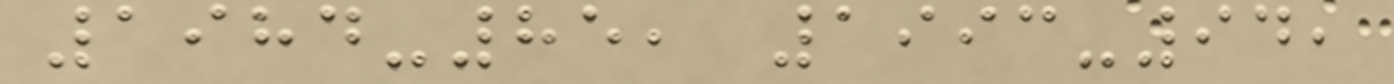1984-85, 1993-94,
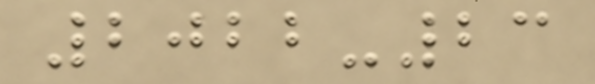2022-23
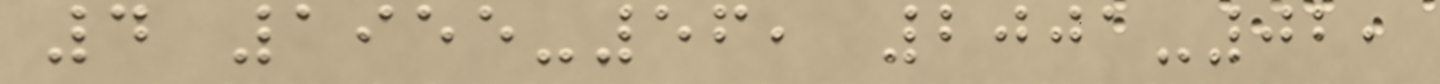4 1955-56, 2001-02,
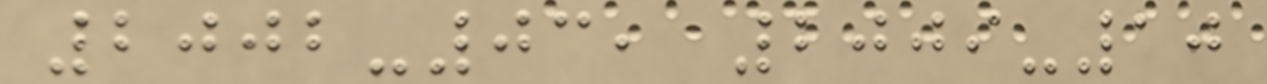2002-03, 2009-10
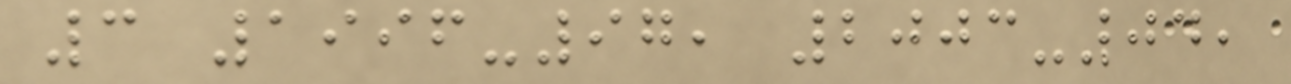3 1996-97, 2003-04,
